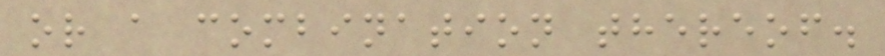or a combination thereof.
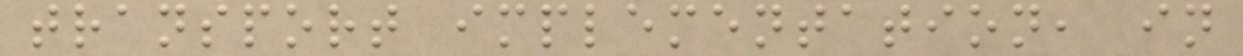transport implementation, in
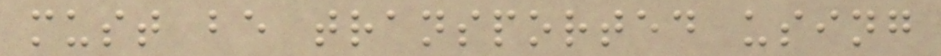must be transported using
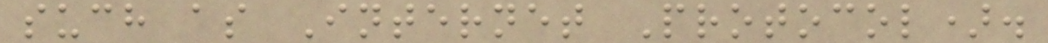such as Internet Protocol).
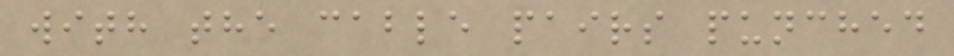with the cable pairs punched
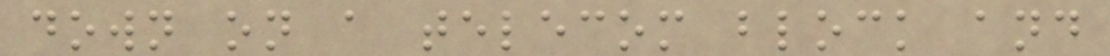down on a telecom block and
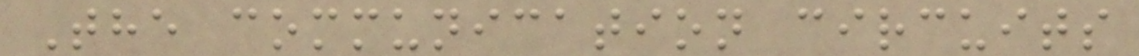The communication circuits
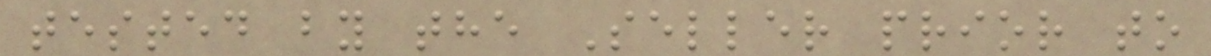tested by the Seller prior to
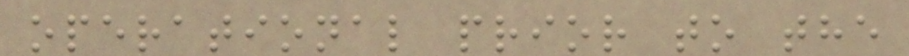operational prior to the
